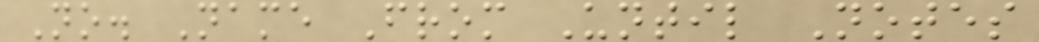No. Name From Until Notes
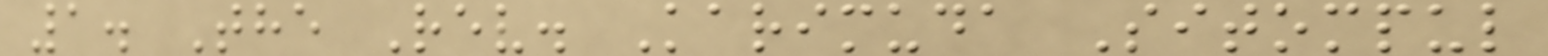1. The Rev. Karimuda Sitompul
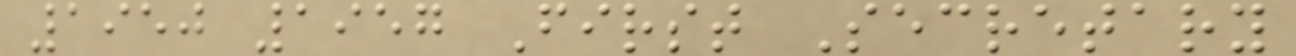1950 1957 First Secretary
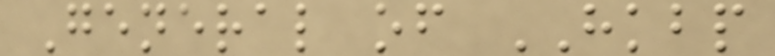General of HKBP
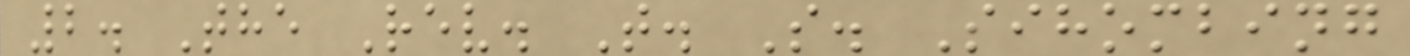2. The Rev. T. S. Sihombing
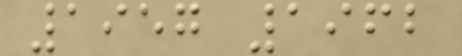1957 1962
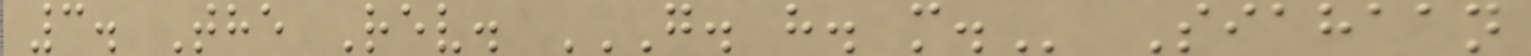3. The Rev. G. H. M. Siahaan
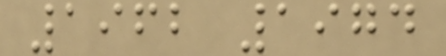1962 1974
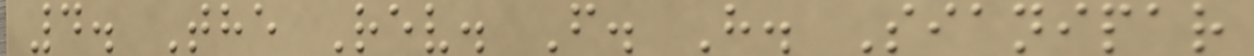4. The Rev. F. H. Sianipar
